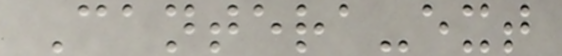Cantera-ext
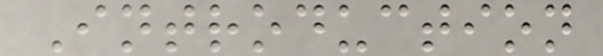Introduction
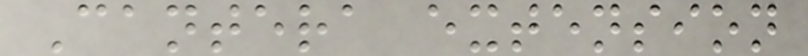Cantera extension
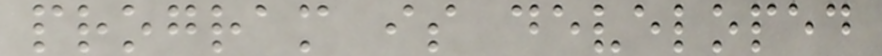program is developed
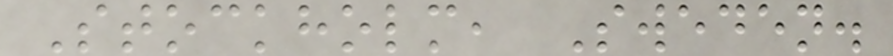Stockholm, Sweden.
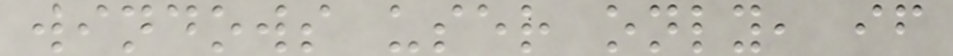windows user only, if
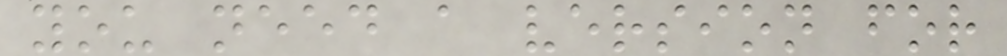you need a version for
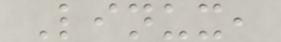Linux,
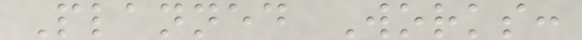Planned Works:
